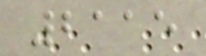2115
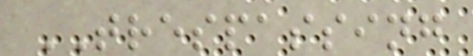TRESPASSING
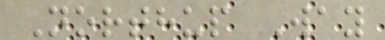Northup Way
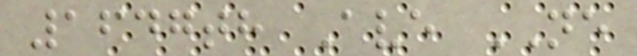1647th Ave NE
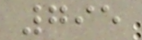795
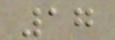17
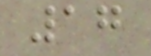17
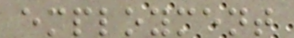employment
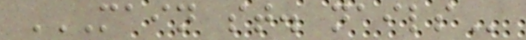MAIN ST. NAILS
